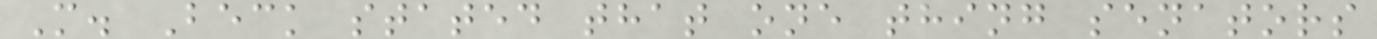M. Beck stated that one thing senators
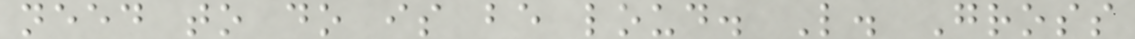need to do is be loud. L. Gross
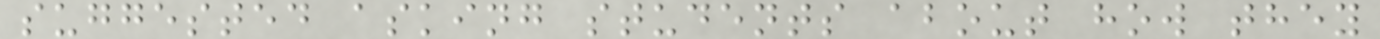suggested asking students about how they
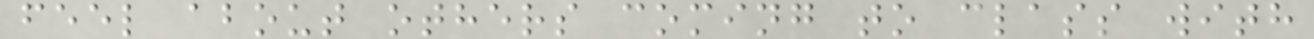feel about others coming to class with
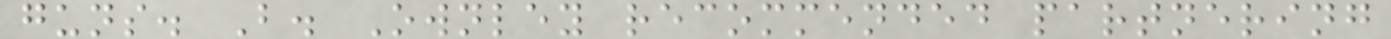guns. B. Ownley recommended partnering
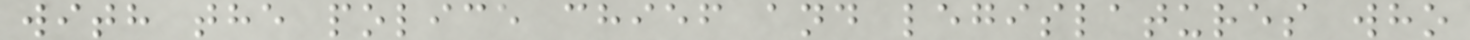with the police chief and legislatures who
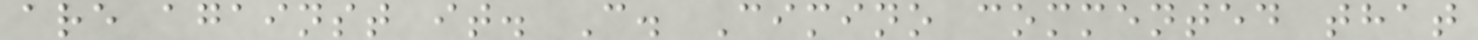are against it. C. Cimino commented that
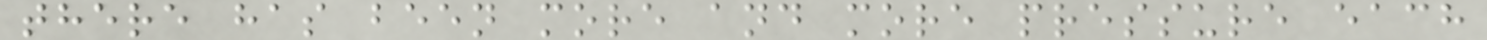there has been more and more pressure each
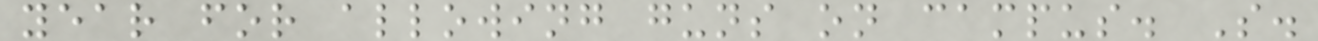year for allowing guns on campus. S.
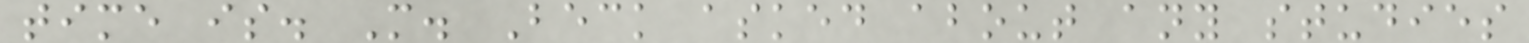time is. M. Beck asked about any studies
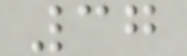37
